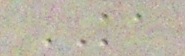KA
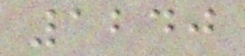1240
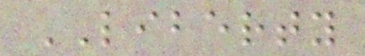LIBERTY
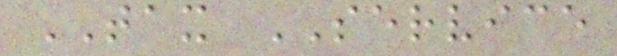TAX SERVICE
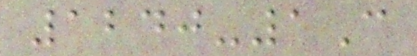1240-1C
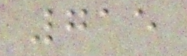715
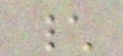\
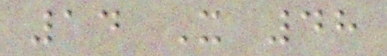14 X 48
